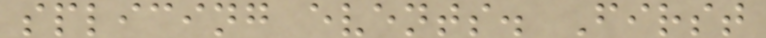splicing events. First
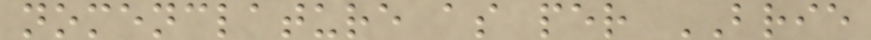nomenclature as per BRIE
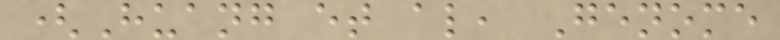(Huang et al, Genome
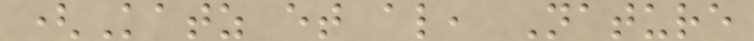(Katz et al, Nature
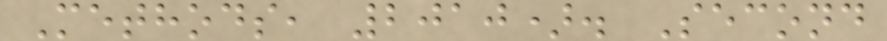Methods, 2010). Second
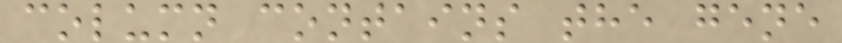column contains the gene
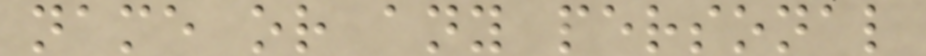name or any personal
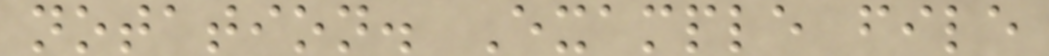notation. Example file
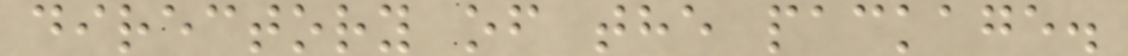directory of the package.
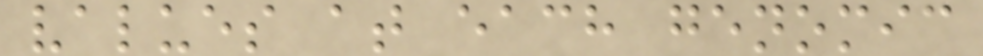values at each genomic
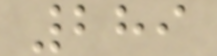289
